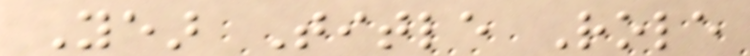Year Title Role
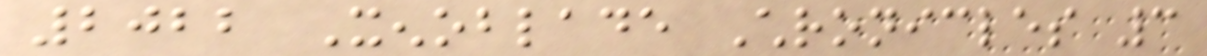2022 Xenoblade Chronicles 3
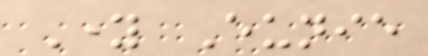Young Eunie
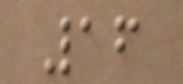16
